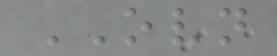OVN
